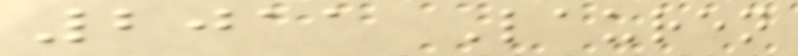2011 Lauren
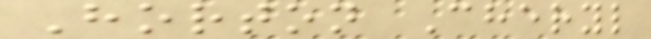Horton Cheryl
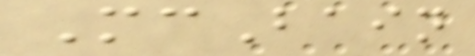McBain
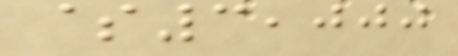$3,000
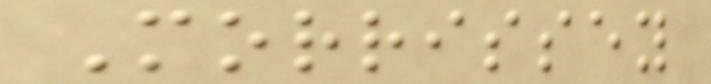Morrissey
